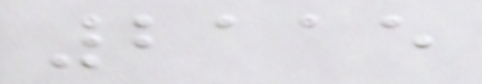2115
